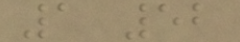1 52
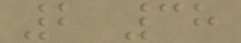2 38
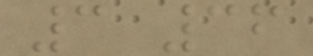3 36
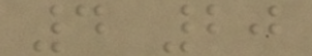4 20
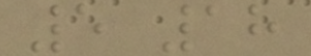5 18
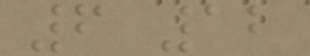6 12
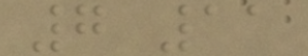7 11
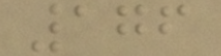176
